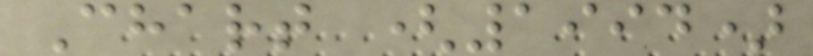Chart (1994)
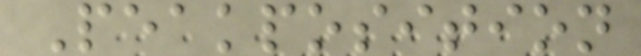Peakposition
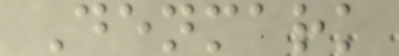Denmark
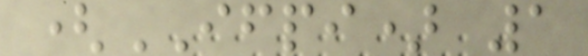(IFPI) 1
